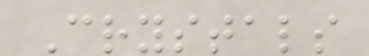Crystals
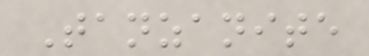Tanzanite
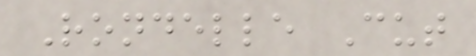Rondelle Cut
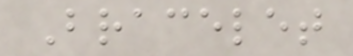Bracelet
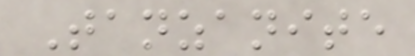Tanzanite
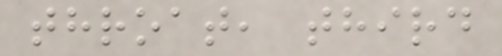throat, third
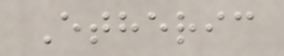Etheric
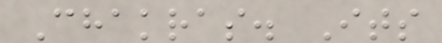Chakras. Its
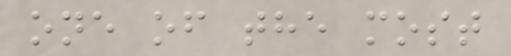one of the most
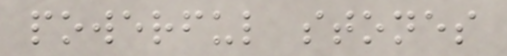powerful stones
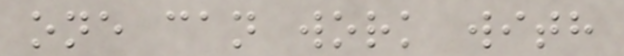one can work with
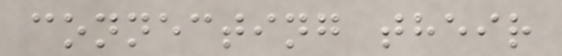connecting their
